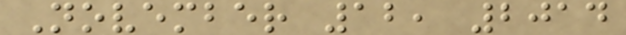November 12, 2014
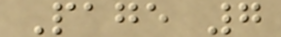Page 7
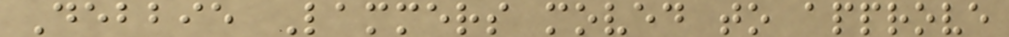Debbie Lammers moved to approve
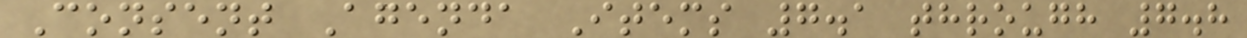Consent Agenda Items 7.1 through 7.8
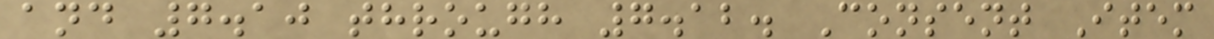and 7.10 through 7.12. Consent Item
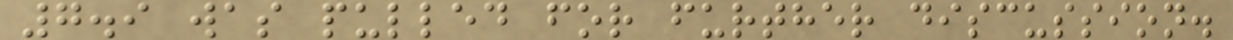7.9 was pulled for further discussion.
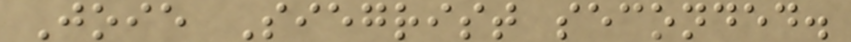Joie Siegrist seconded.
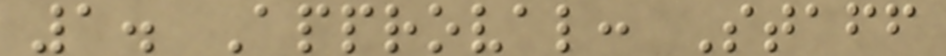1. Approval: Staff
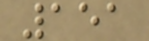151
